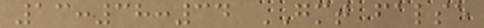13:38:34 GMT false
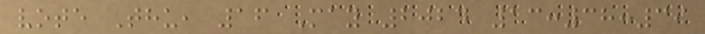vote Thu, 16 May 2024 13:38:39
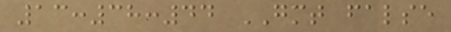13:38:44 GMT false
